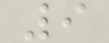9
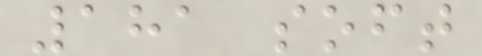181 soft
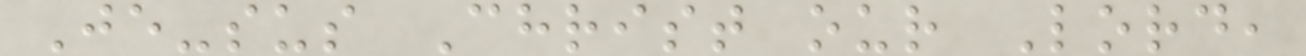Je-sus Christ our Lord,
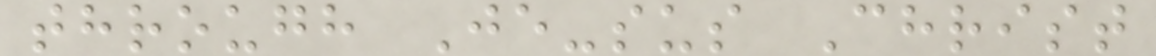through Je-sus Christ
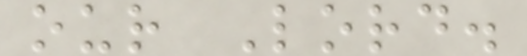our Lord.
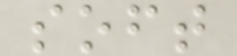soft
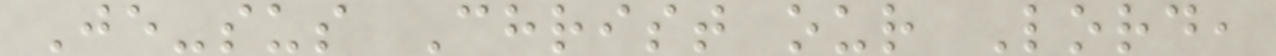Je-sus Christ our Lord,
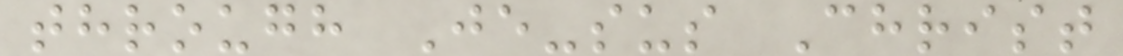through Je-sus Christ
